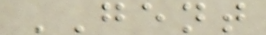GENT
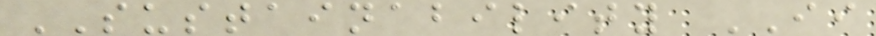SUSTAINABILITY II
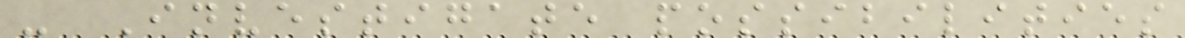- Investigate possibilities
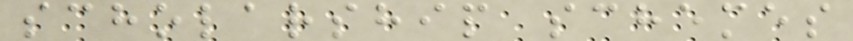scholarship schemes
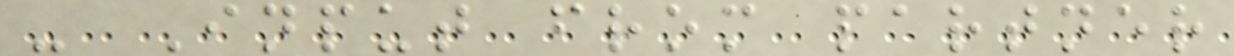- Input from partner
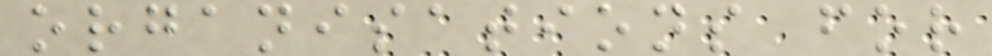organisations for
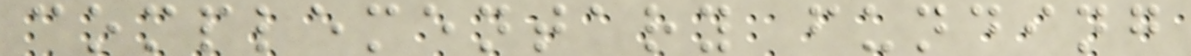complementary funding
